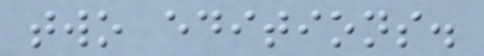two editions.
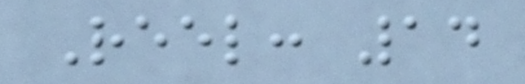Reel: 14
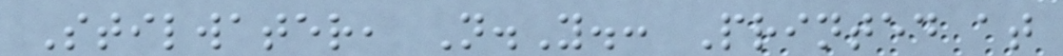Stilwater, N.Y.: Printed at
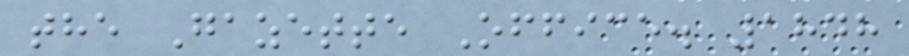the Gazette Office. 1848
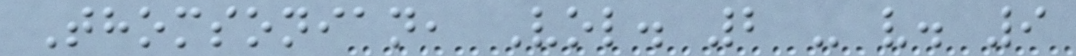Thomsonian, Vol. 2 - v. 9
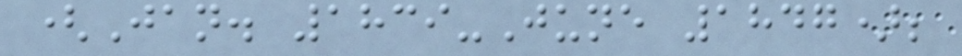(Jan. 1839-June 1847);
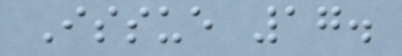Issue 17.
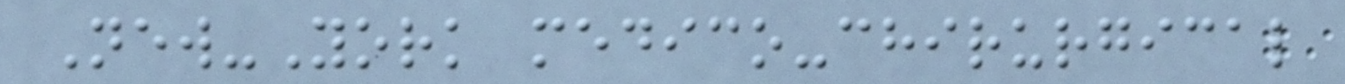New-York medico-chirurgical
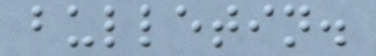bulletin.
